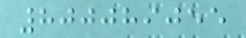800089055
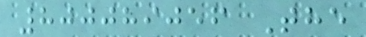800089056 The
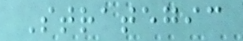Strategic
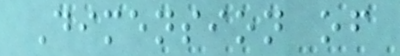Dimension of
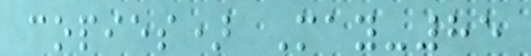copies) May-85
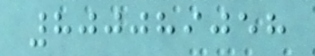800089058
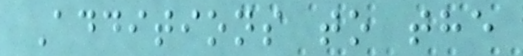Additions to the
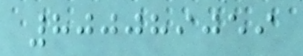800089059
